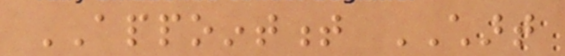APPOINTMENT CHART
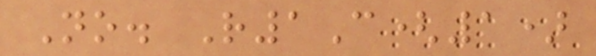No. R1C(1)
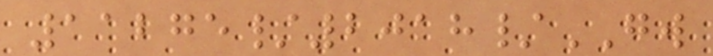11275/2018/GW
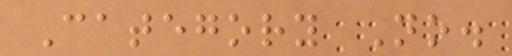Category No.
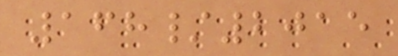168/2015
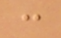:
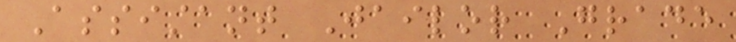Assistant Jailor Grade
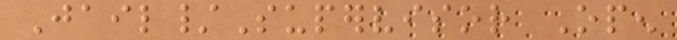Jail/Supervisor Open
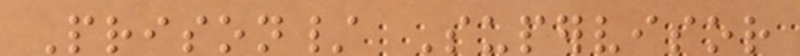Prison/ Supervisor
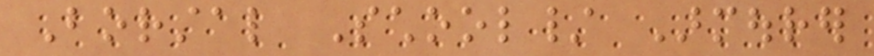Borstal School/ Armourer
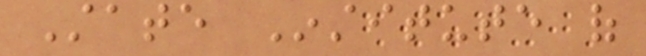State Institute of
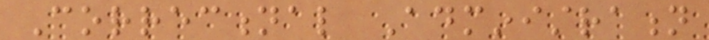Correctional Administration
